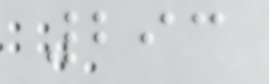293
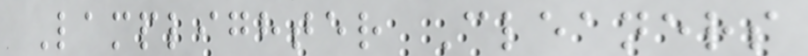Lamplighter Cleaners
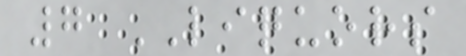7 LIQUORS
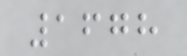1678
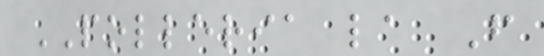POLLERIA la F
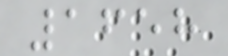1658
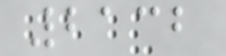2132
